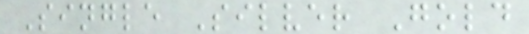Single Silver Gold
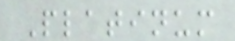Platinum
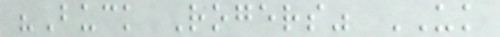"Buck Rogers" UK
